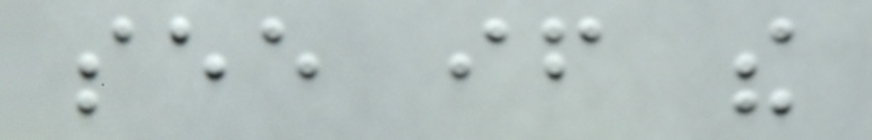see if the
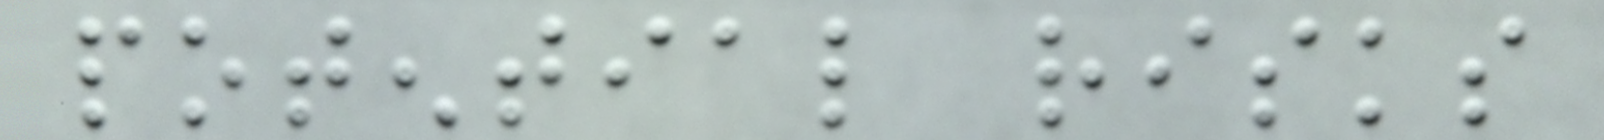potential risks
